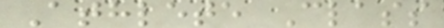Athlete Class
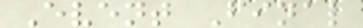Event Final
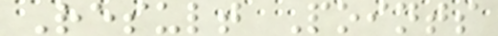Result Points
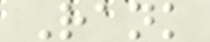Rank
